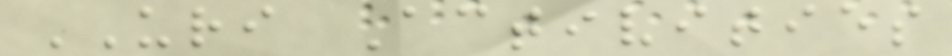URI Activities
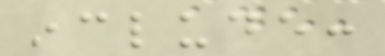include:
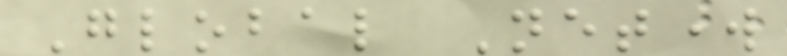Global Network
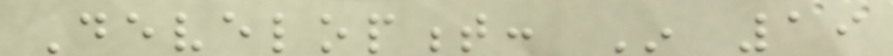Development: In 19
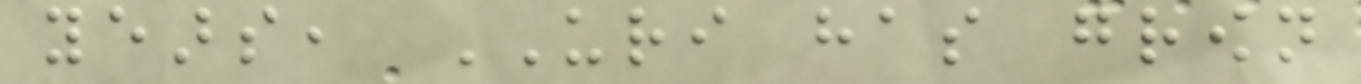years, URI has grown
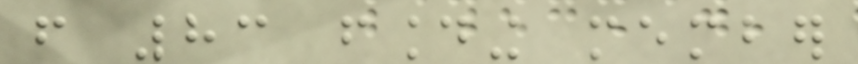from 83 founding member
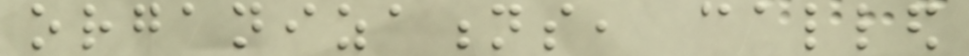organizations, called
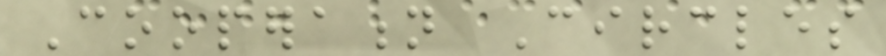Cooperation Circles
